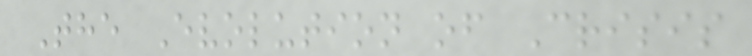The Evolution of Crisis
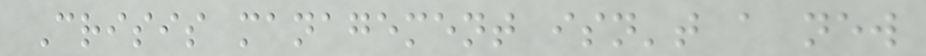Crisis management isn't a new
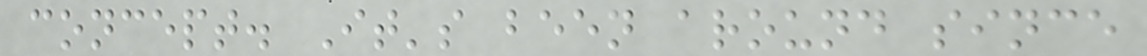concept. It's been around since
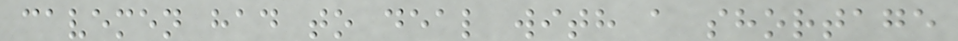cavemen had to deal with a shortage
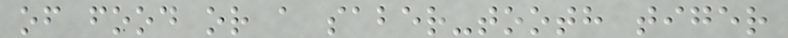of food or a saber-tooth tiger
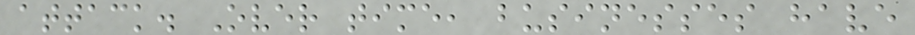attack. Over time, businesses have
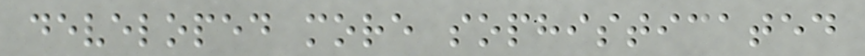developed more sophisticated
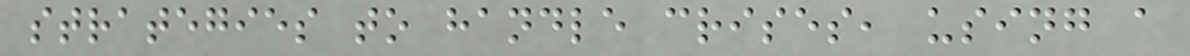strategies to handle crises, using a
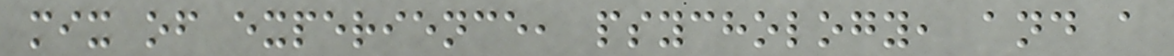mix of experience, psychology, and a
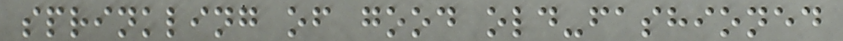sprinkling of good old-fashioned
